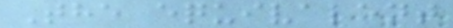The equivalent
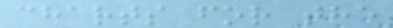charts for the
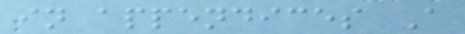in appendices A
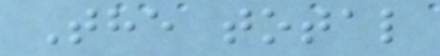The total
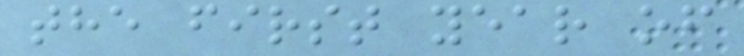the first year of
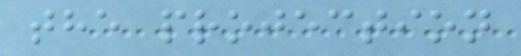the projection
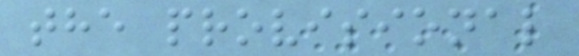the provisional
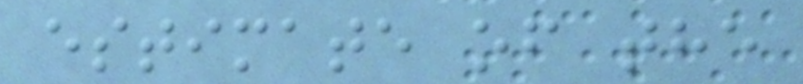estimate of the
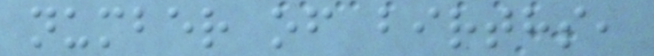number of births,
